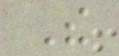The
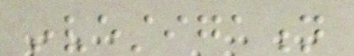investigation
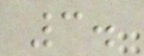3.
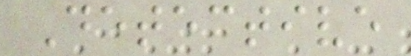Detective
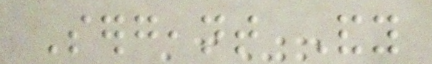Sergeant Andy
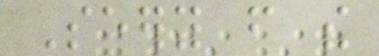Seery from the
